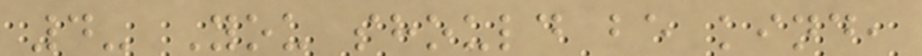4- You should be kind,
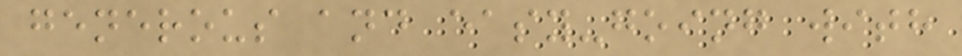generous and easy-going with
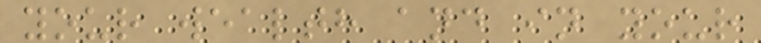your wealth and in your
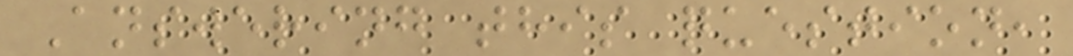Answering this question,
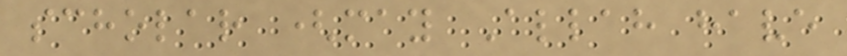scholar (may Allah have
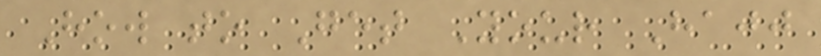How to Get Your Hajj
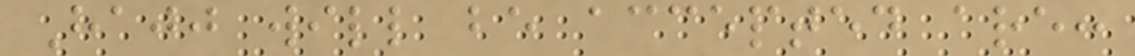Hajj will be accepted are:
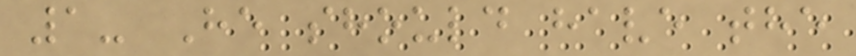1- He should have the
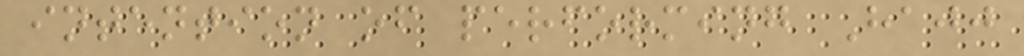intention of performing Hajj
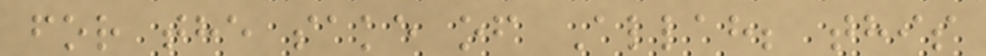for the sake of Allah; this
